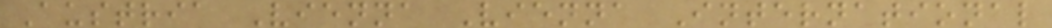Austria Vienna Vienna International
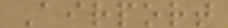Airport
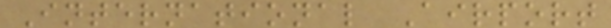International Airport
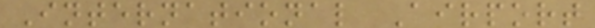International Airport
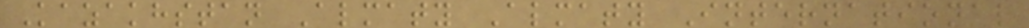Kazakhstan Almaty Almaty International
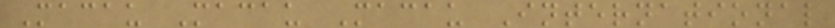Macau Macau Macau International
